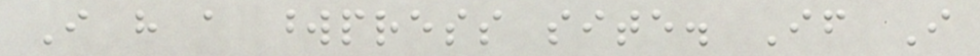I have a wordpress site. If I
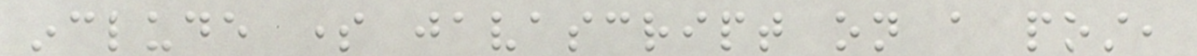include some javascript on a post,
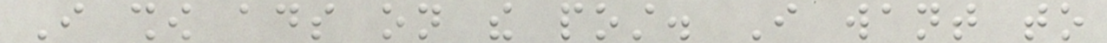I show ads on the post. I want to
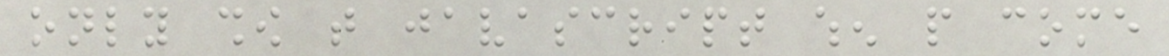only show that javascript when people come
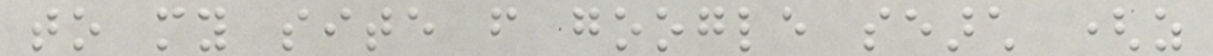to my site from google search (as
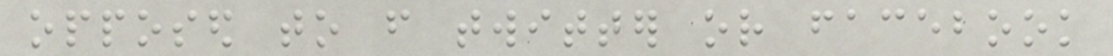opposed to from twitter or facebook
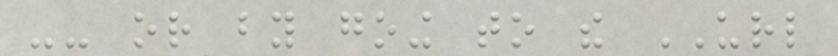-- or by going to the URL
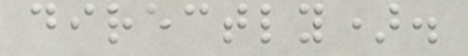directly).
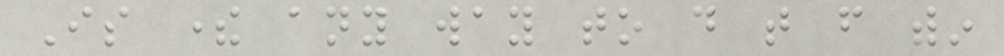Is there any way to do that from within
